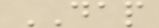DAP
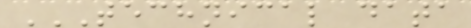TECHNICAL DATA
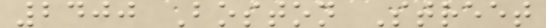2400 Boston Street
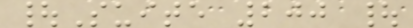|Suite 200 |
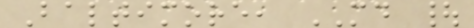Baltimore, MD |
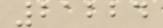21224
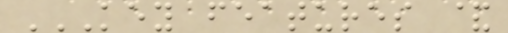KEY FEATURES &
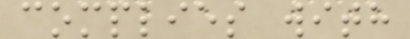complies with
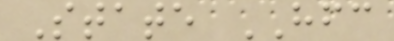State HFC
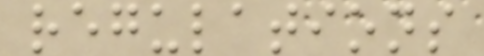regulations
